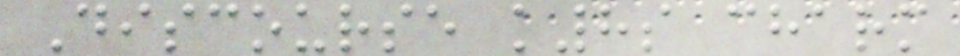Discourse k8s charm
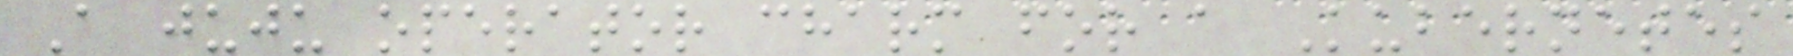A juju operator charm for a Kubernetes
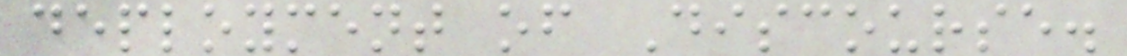deployment of Discourse.
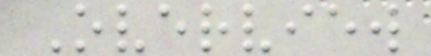Overview
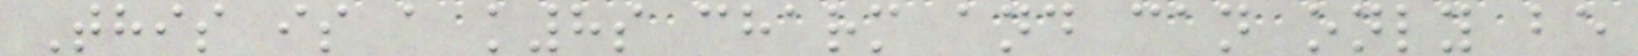This is a k8s charm and can only be
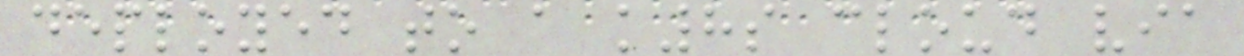deployed to a k8s cloud via
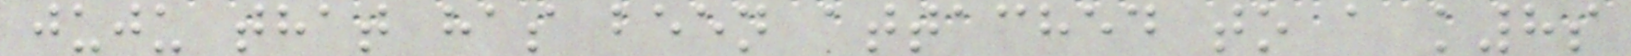juju that has been attached to a k8s
